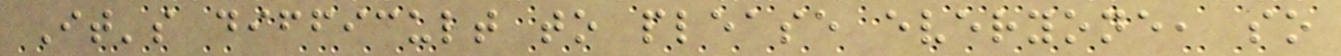It's difficult to please everyone, so
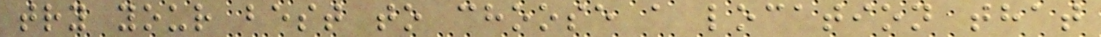try your best to choose a location that
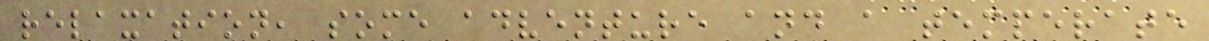relaxation, some adventure and a temperate
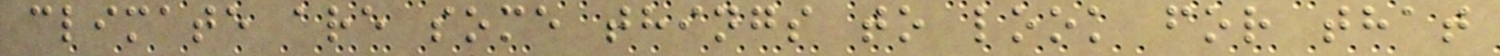climate are some things to look for that
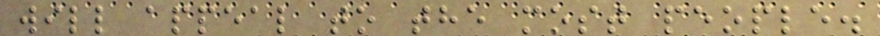will appeal to the most people.
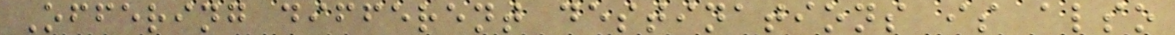Offering different destinations is also
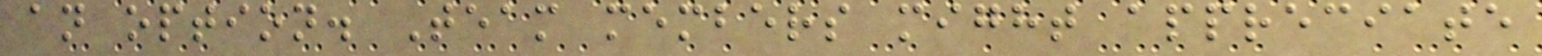an option. Team members might appreciate
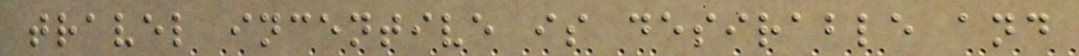travel incentive is desirable and
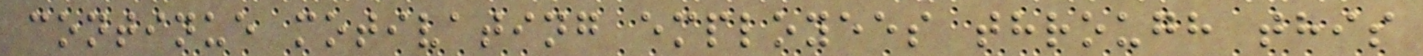continue motivating employees through this
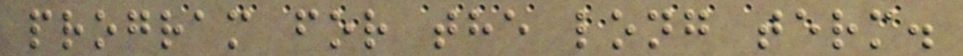program for the long term.
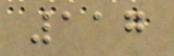117
